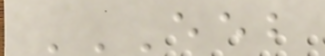EEB
